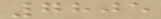7805
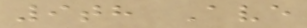9th Ave
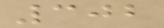302
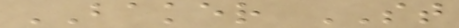BAKER ST
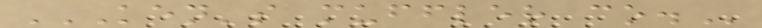KEN'S MUFFLER CO.
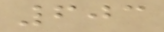603
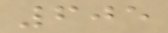605
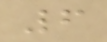6
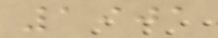1901
